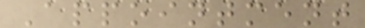Appointment
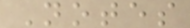Notes
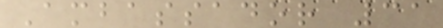Ambassador 31
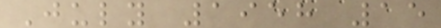July 1958 15
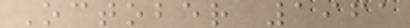October 1961
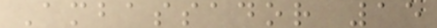Ambassador 15
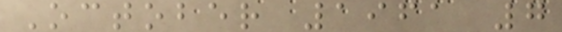October 1961 7
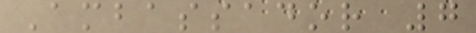Ambassador 7
